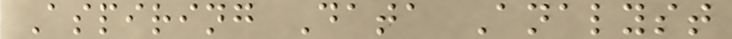Aspiring Data Analyst
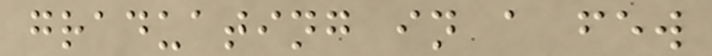graduating in a few
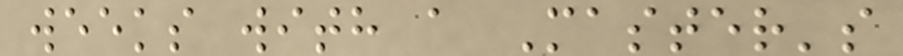weeks with a Master's
